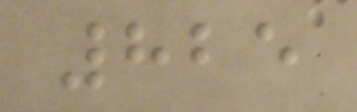825
